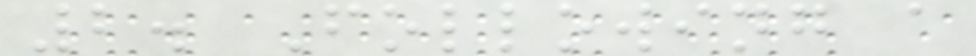2. Following a
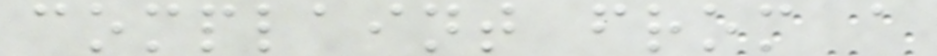complaint from a
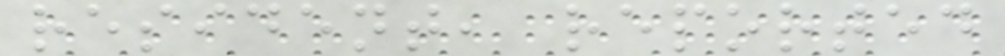resident, reported
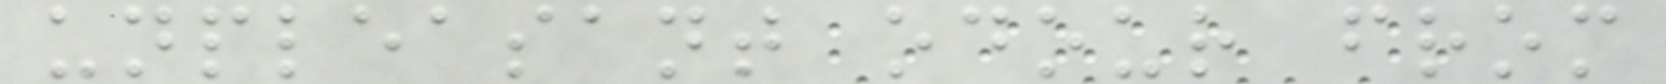unpleasant odour from
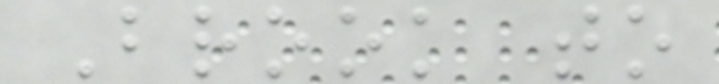Brook to
